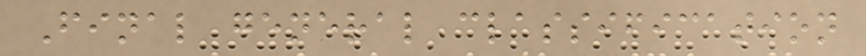Final general classification
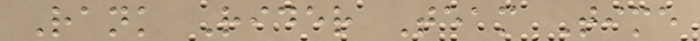Rank Rider Team Time
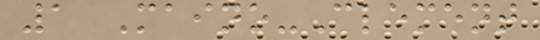1 Maino-Clement
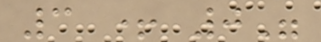3 + 0"
